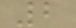2
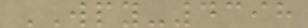WPY-4398
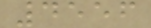4556
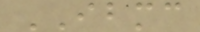IBMC
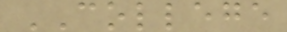COLLEGE
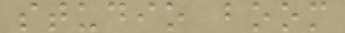studio boom
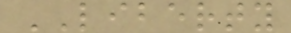LIBERTY
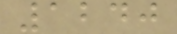1240
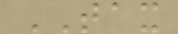TAX
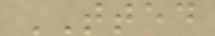TTED
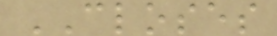CLOSES
